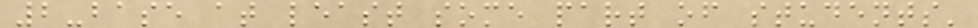2-base at least some part of students'
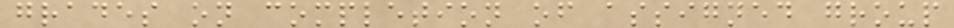grades on completion of assigned group
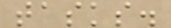tasks.
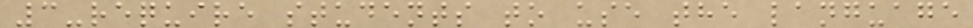3-require students to use the language
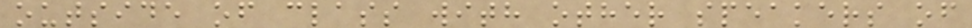outside of class with other speakers of
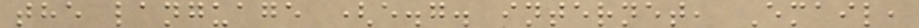the language (e.g. internet, Email,
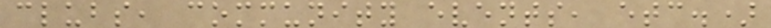clubs, community events, etc.)
